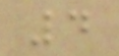4
